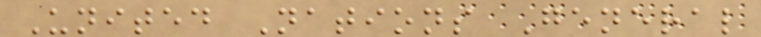United Nations General
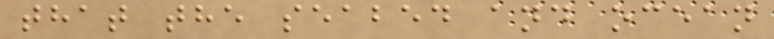that the seabed and ocean
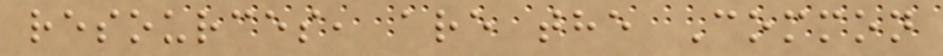resources, are the Common
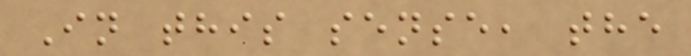In this sense, the
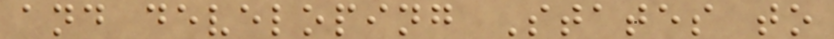and developing States to
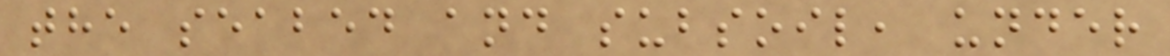the seabed and subsoil, under
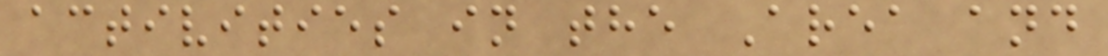activities in the Area and
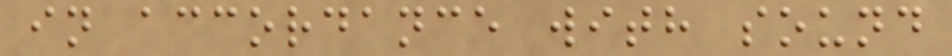in accordance with sound
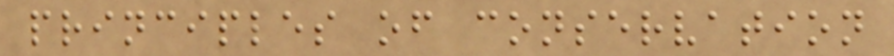principles of conservation
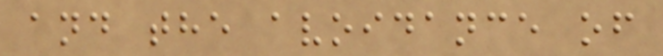and the avoidance of
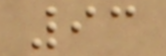93
